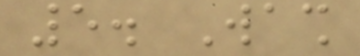5. Wash
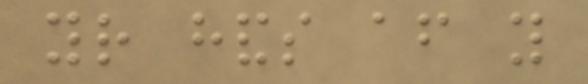your hands after you
